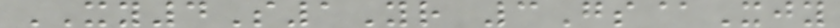XY4S1Yr 3Gs@Xjy
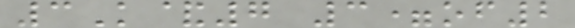3K&7 3=of2
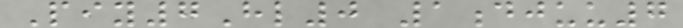Piy7Hl0 1djuu7
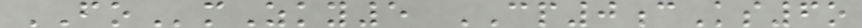FOmZky5 CP0cKs6o
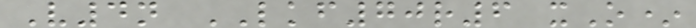V4n LKF70r6 xO*
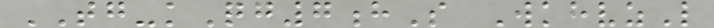TG-kQg7hS WkhvzL
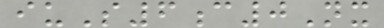iuS6c0Nx
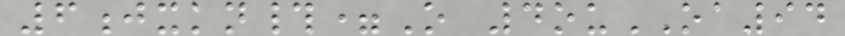6jxkn#=O 4ouOA94
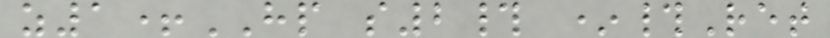z1+HP s2# *#Ret
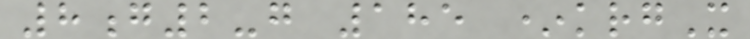8g2-g 185 *krgX
